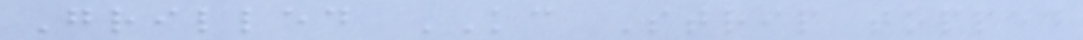Grilled KC Strip topped
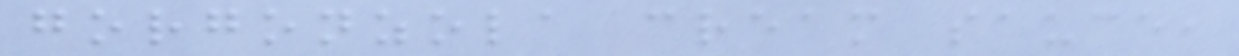gorgonzola cream sauce,
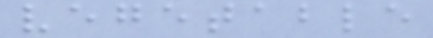vegetable
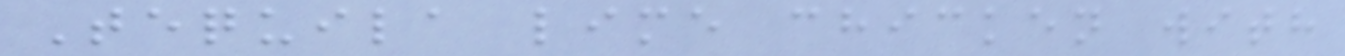Tequila lime chicken with
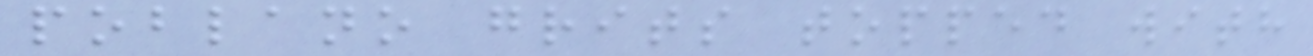poblano grits topped with
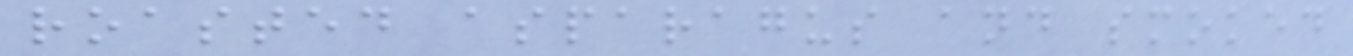roasted asparagus and smoked
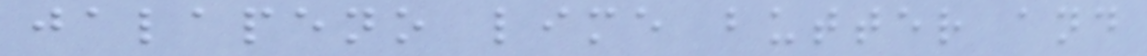jalapeno lime butter and
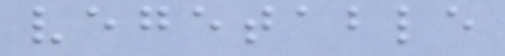vegetable
